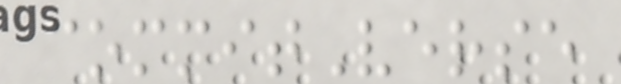commitVerse
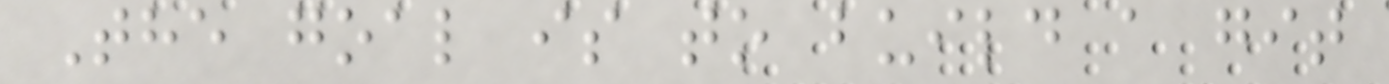The goal is to build a git
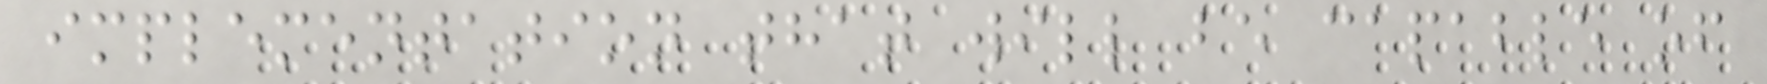implementation that will be capable of
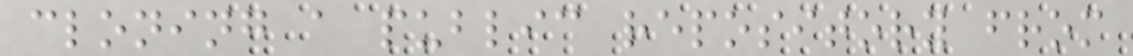cloning a public repository from
